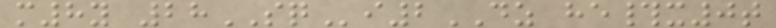m8y 28SQi2DZ he#x0t
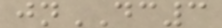jnDC3
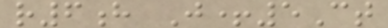r6h J+5Ct
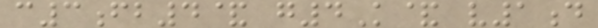c3fb4& g4K& v1d
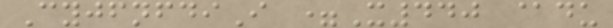CyjfnfdiI =X440 @du
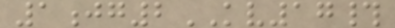1jg2KV17#
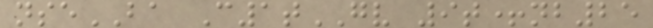nseBA C1tGV 9t+nb25
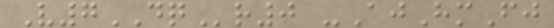V7DQr0 -AjHmFj
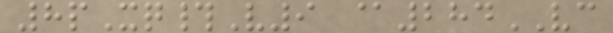8pXq#V9 @284VC
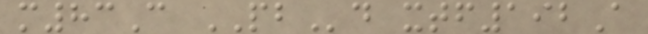m83C PBd xtf192A
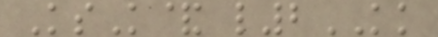KsK& l2KK
